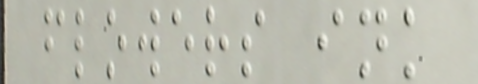flowers ink
